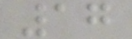17
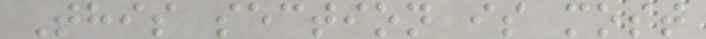This section is most
